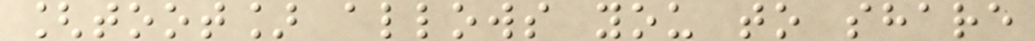[toot] allows you to share
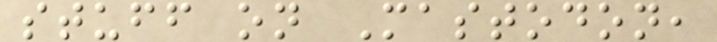stuff on Mastodon,
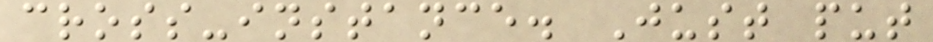cross-instance. Just put
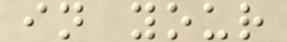in your
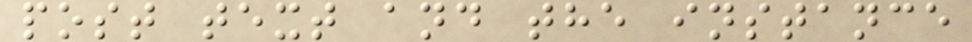post text and the instance
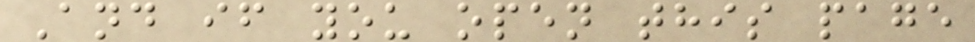And if you open this page
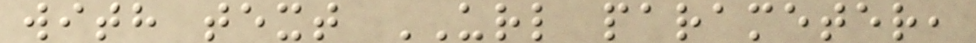with text URL parameter,
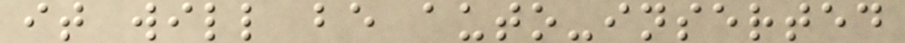it will be auto-inserted
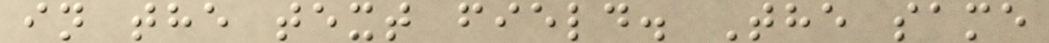in the text field. The same
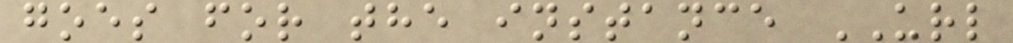goes for the instance URL
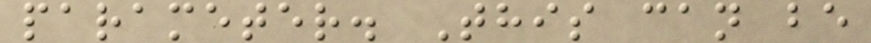parameter. This can be
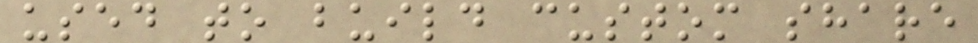used to build custom share
